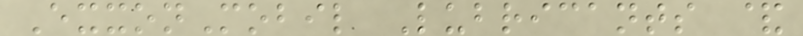ExxonMobil Lubricants &
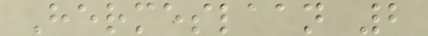Hermeslaan 2
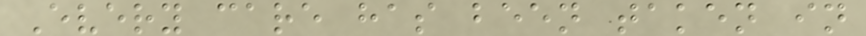Every care has been taken in
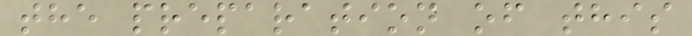the preparation of this
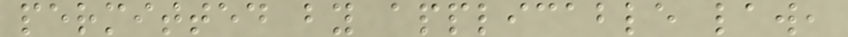permitted by applicable law,
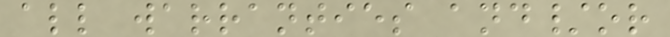all warranties and/or
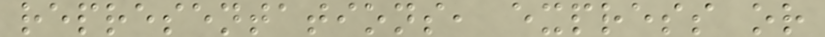representations, express or
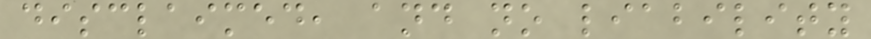disclaimed, and no liability
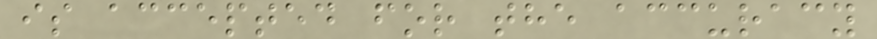is accepted for the accuracy
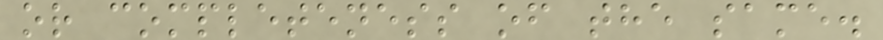or completeness of the same.
